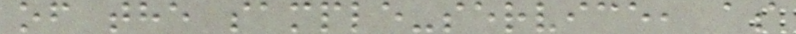of the sample-service, as
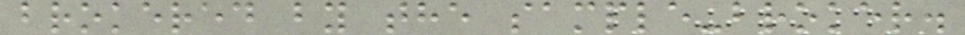brokered by the sample-broker.
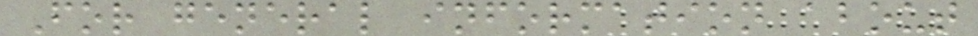For general information about
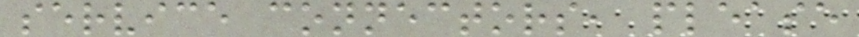service connectors, please
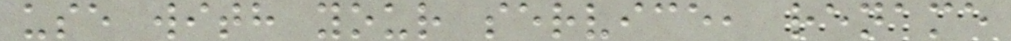use with your service, rename
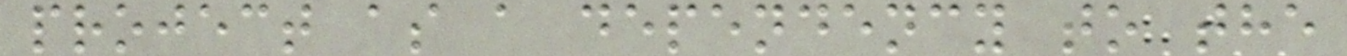project as a dependency to the
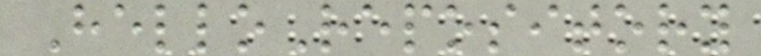HelloRepository
